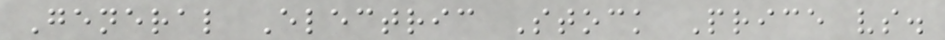General Electric Stock Price vs.
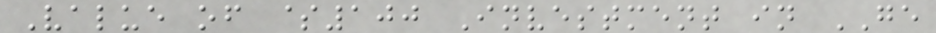Value of $100 Investment in GE
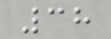38
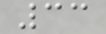33
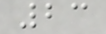23
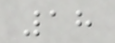18
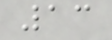13
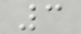3
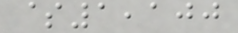$1,100
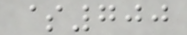$700
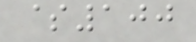$100
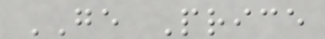GE Price
